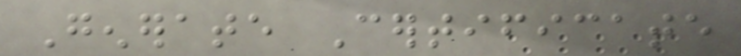Generate Certificate
